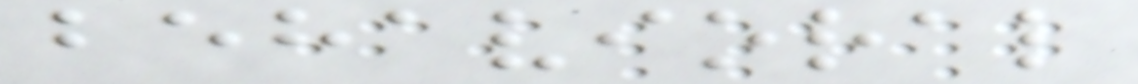behavioral
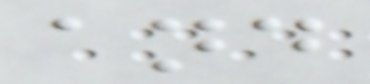and
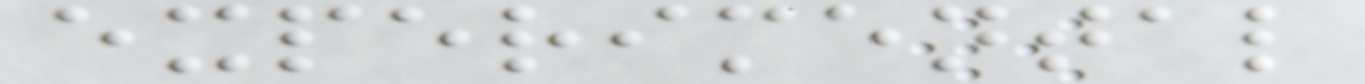experimental
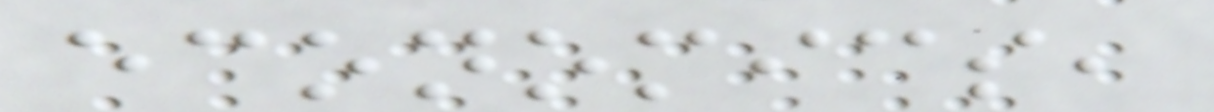economics,
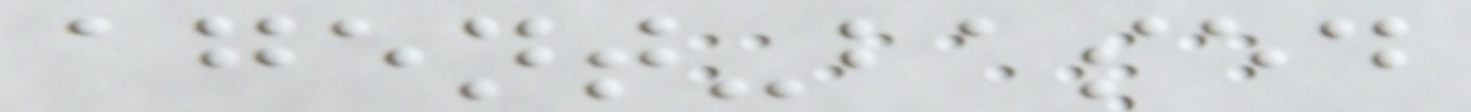agent-based
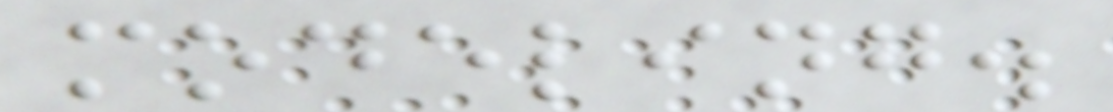modeling.
